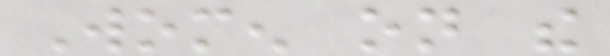Women on the
